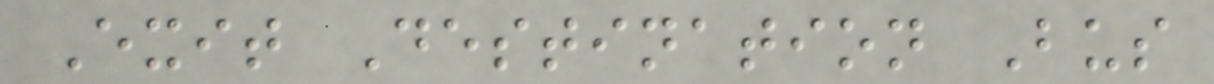Exit Destination Bus
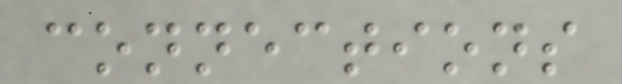connections
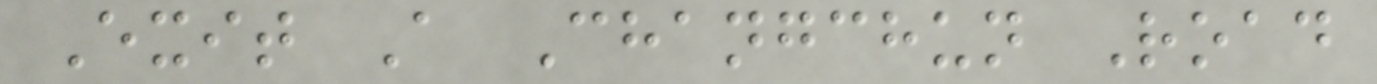Exit A Changchun Road
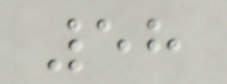58
